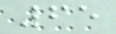65
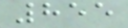855
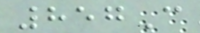857C
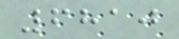6810
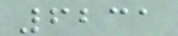6231
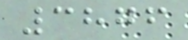3876
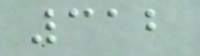312
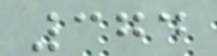374
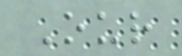Our
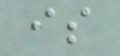is
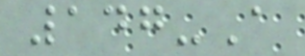147-A
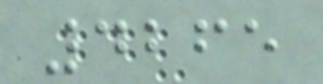4265
